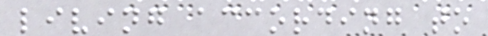living according to
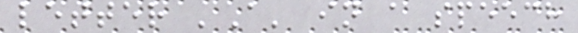letter 'A' in a speech
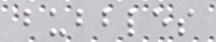bubbles
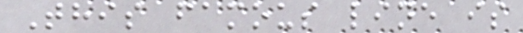This famous line is
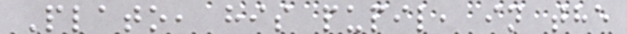Plato, his pupil, in the
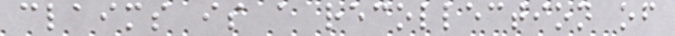claims is a recollection of
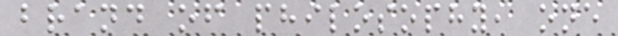brand of philosophy, one
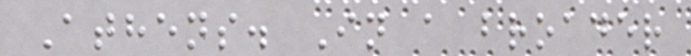Athens. In a broader
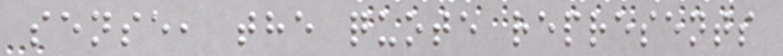sense, the quote represents
